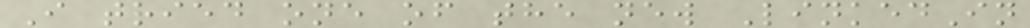I tried one of the new LinkedIn
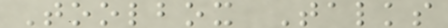Toolbox Talks
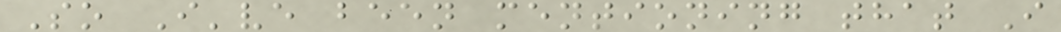So I've been mentioning that I
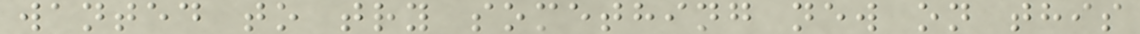wanted to try something new on this
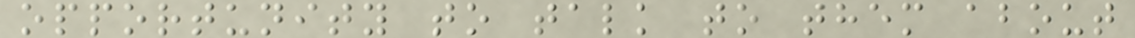opportunity to talk to them about
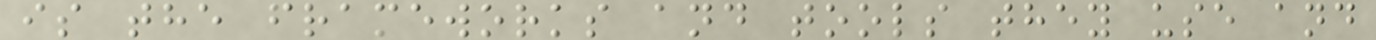is the frameworks and tools they use and
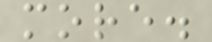more.
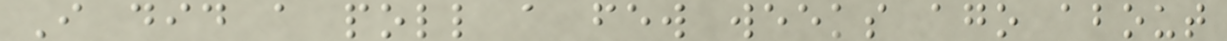I did a poll a few weeks ago about
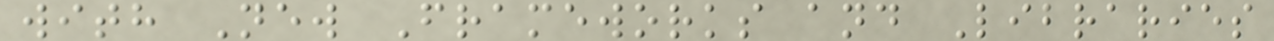with New Frameworks and Libraries
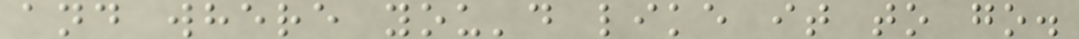and where you'd like it to go.
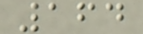164
